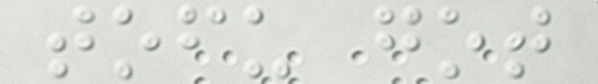tofu got
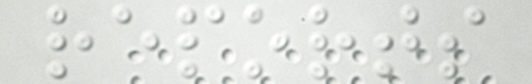reports
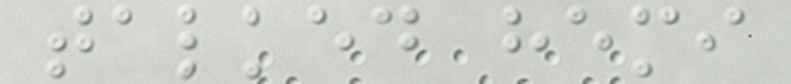talked hemi
